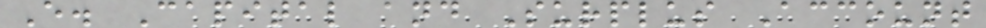E. Capital and Surplus Account
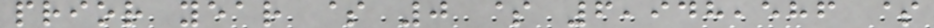prior year $ 0 $ 6,948,586 $
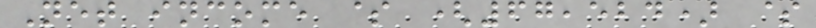Net income $ (67,524) $
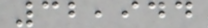32,944
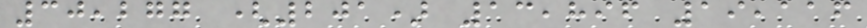30,277 (201) 13,896 19,116
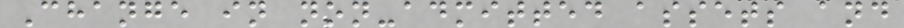Change in non-admitted assets and
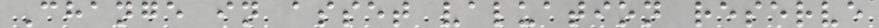Change in asset valuation reserve
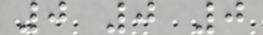0 0 0
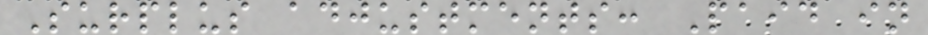Surplus adjustments: Paid in
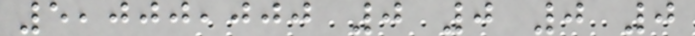5,000,000 0 0 0 0
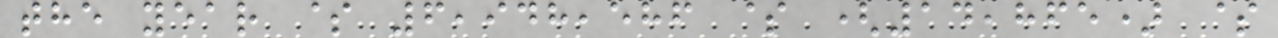the year $ 6,948,586 $ (14,865) $
